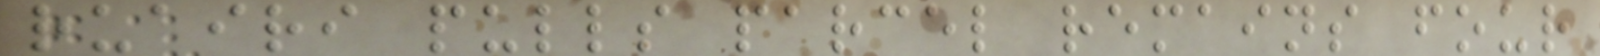ruairi pulls parcel remains four
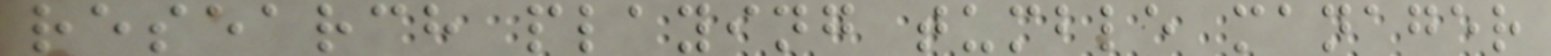research playing tumble manager
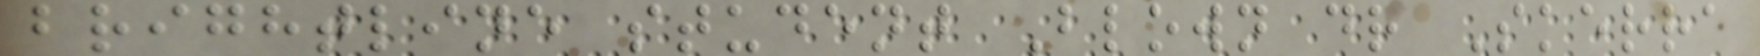brightline student Blown dr Skerra
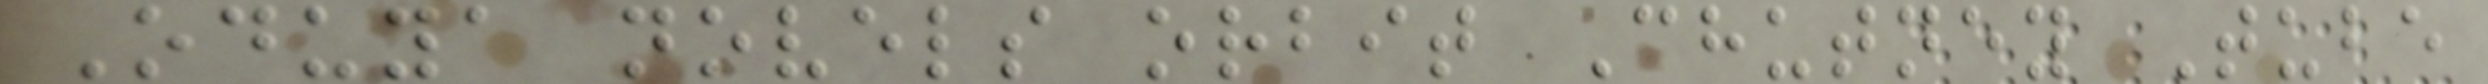Oduya novels orbit Chutney Tube
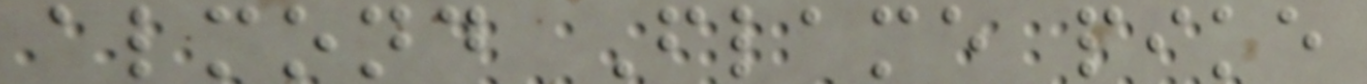almond Flame pike
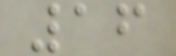16
